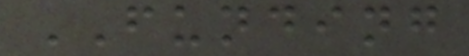FUNDING
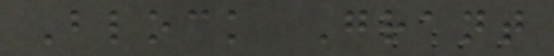Block Grant
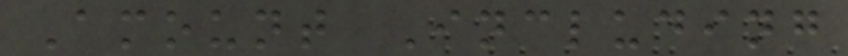Amount Including
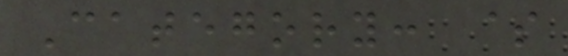Category: $
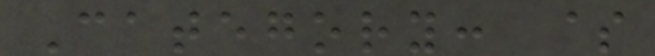Category: $
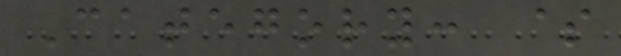Category: $
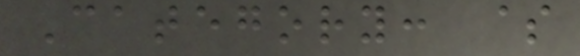Category: $
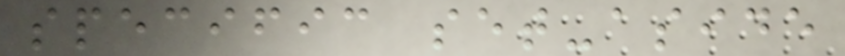specific set-aside
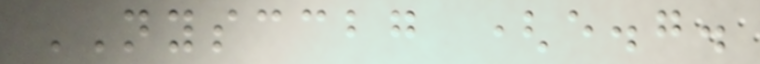NYSCCBG (e.g.
